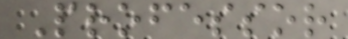Professor
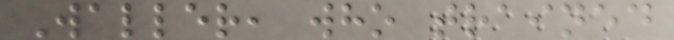Waller, who trained
